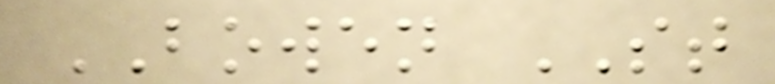BOWEN ST
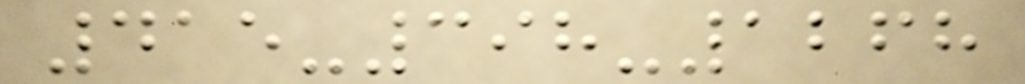415-398-1268
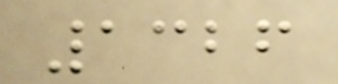1326
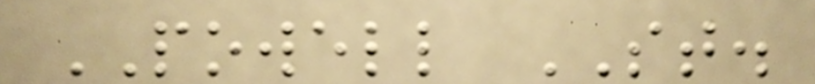POWELL ST.
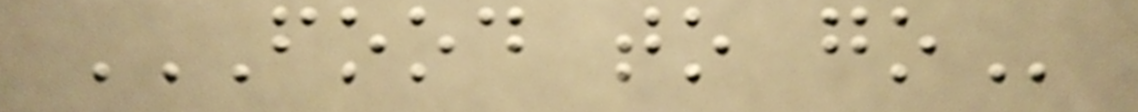FOOD TO GO
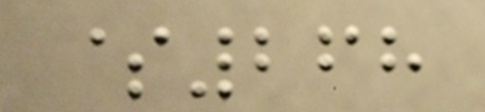$268
